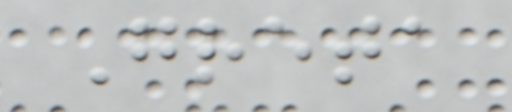Greta
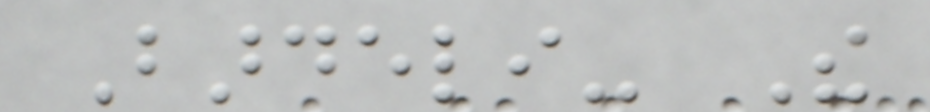Bardeli- The
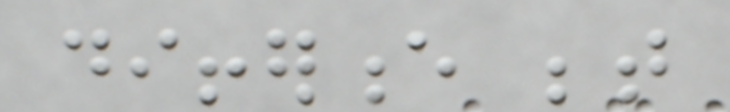difference between
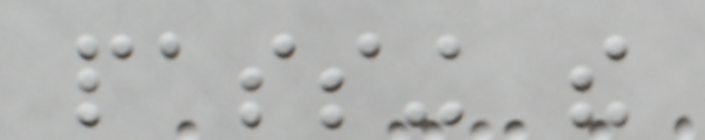passing the
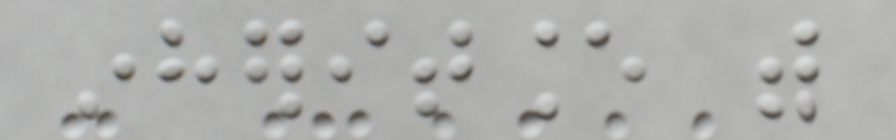inheritance with
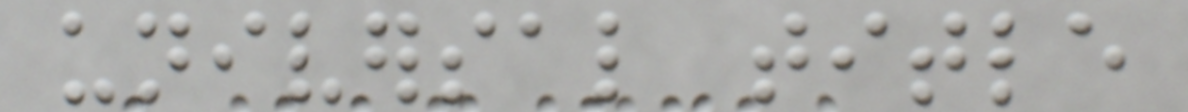universal title
